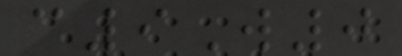c9W0
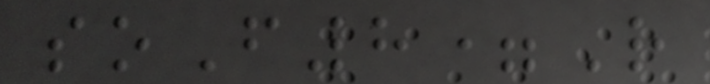soF8=R
